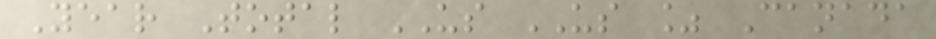Year Total US US % Canada
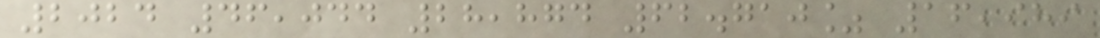2024 46,044 28,874 62.710% 16,989
